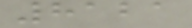8121
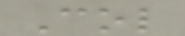Col
